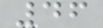46
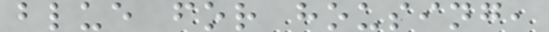blue for housing,
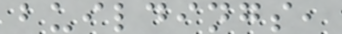buildings,
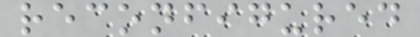reconfigured
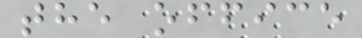the office
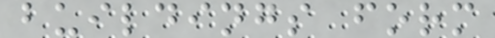buildings form
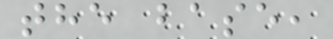the base,
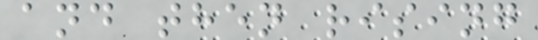and then rising
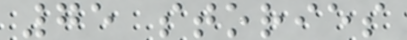75 stories
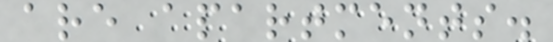are apartments.
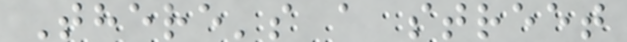There's a street
